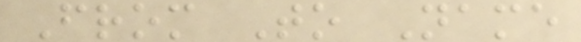From To Name
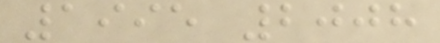1995 2008
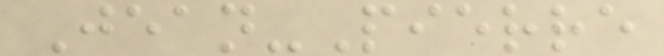Jean-Pierre
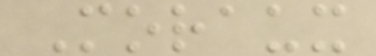Moraux
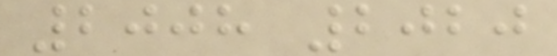2008 2020
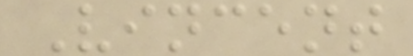Vincent
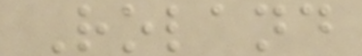Roland
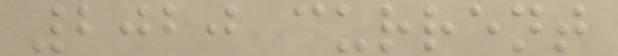2020 current
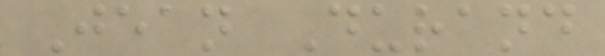Jean Durand
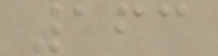163
